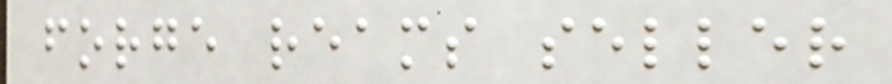forge reams seller
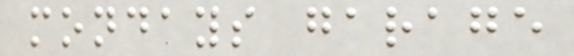mondays garage
